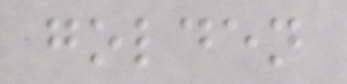golden
